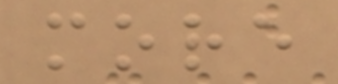more
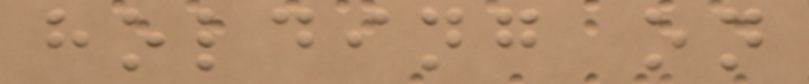holding on
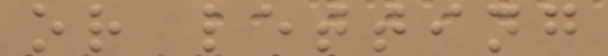or letting
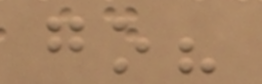go?
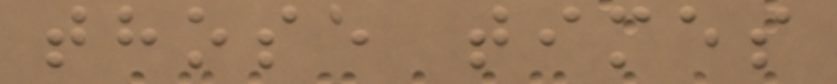those times
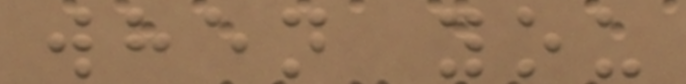when you
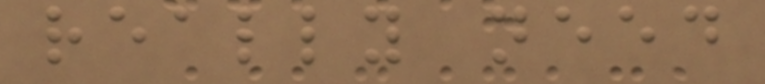really need
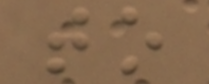to
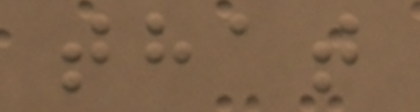that
